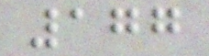177
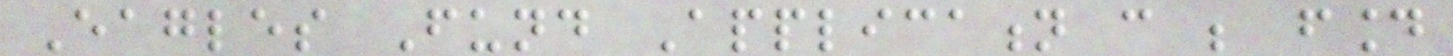Eagles Fund Application can be found
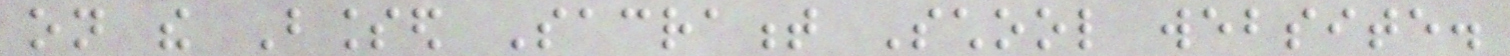on the Blessed Sacrament School website.
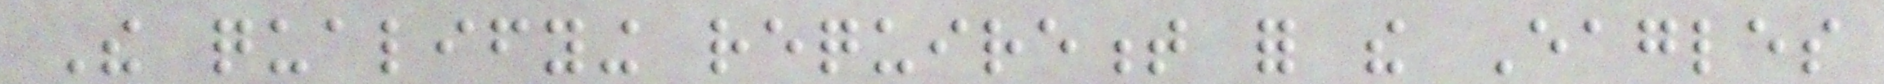The qualifying requirement for the Eagles
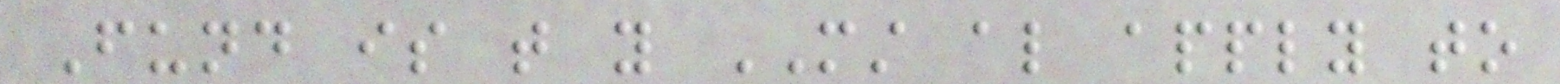Fund is that you MUST also apply to
